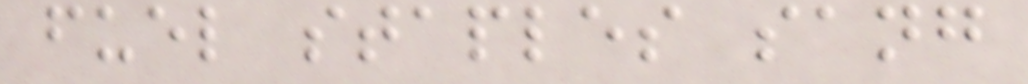fuel staples sang
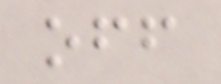off
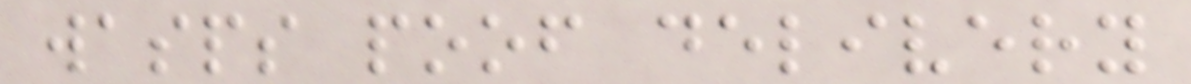wasps poof delivery
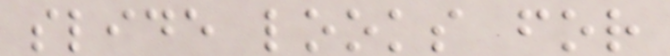slide looks for
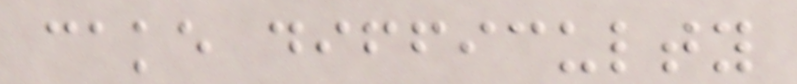cake difficulty
